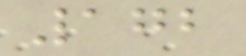172
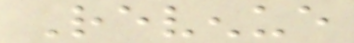Revenue
